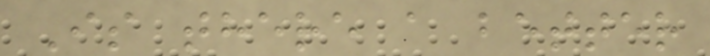Is there a better
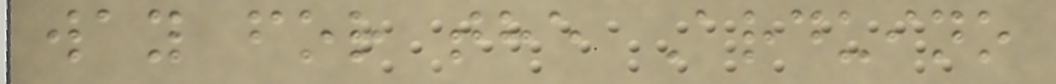way for the Arduino
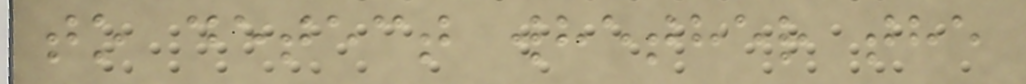to detect whether the
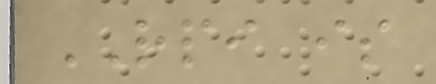RPI is
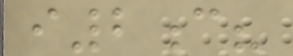i2c?
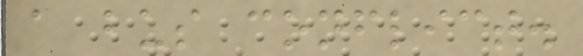a bus conflict.
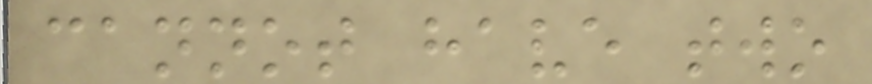cannot have two
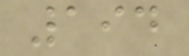194
